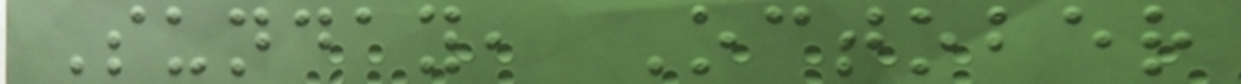Sunday, October
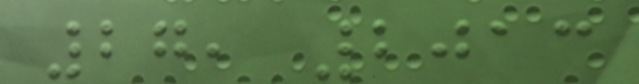27, 2013
